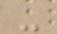-
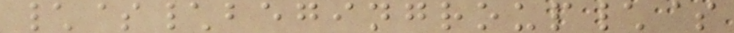\$\begingroup\$
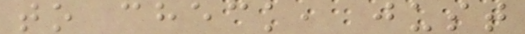to check, just
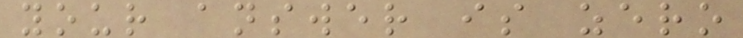your answer is zero
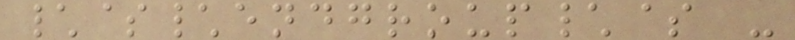\$\endgroup\$ -
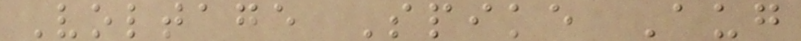Voltage Spike Aug
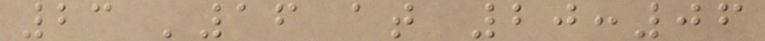23 '16 at 20:06
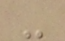-
